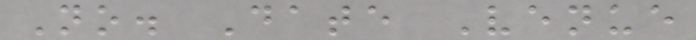No. Date Venue
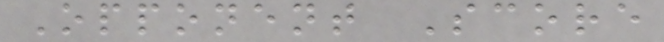Opponent Score
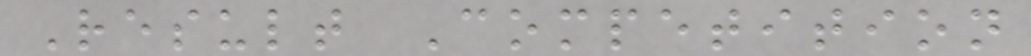Result Competition
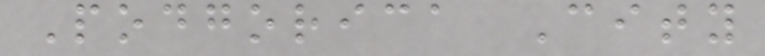Podgorica City
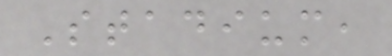Stadium,
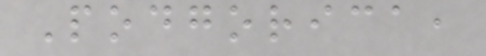Podgorica,
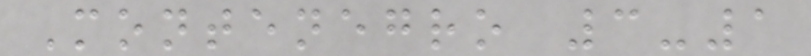Montenegro 3-1
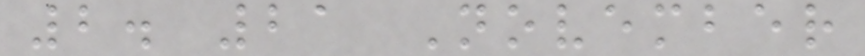2. 21 November
